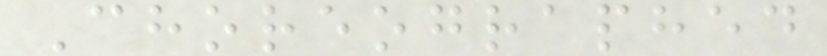Choreographed
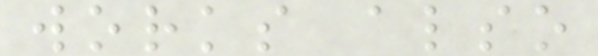works also
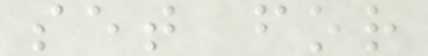set for
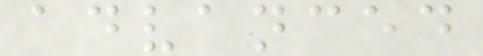advanced
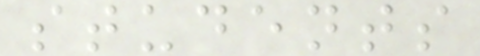students
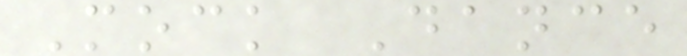Mock Dance
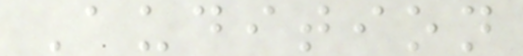Audition
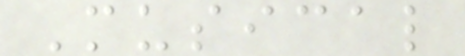Musical
